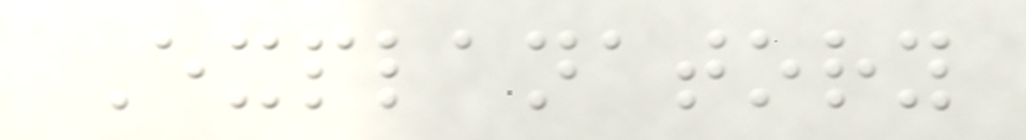Explanatory
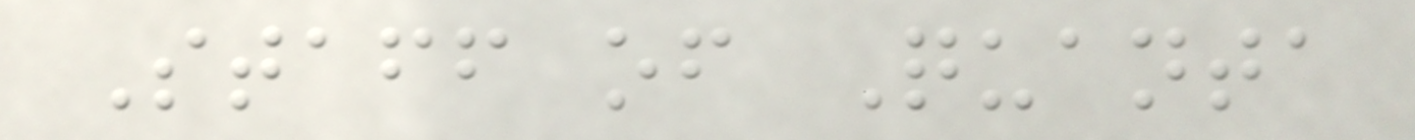Staff of Quanta
